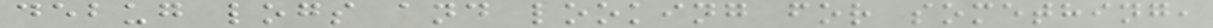debug logs and looking for something,
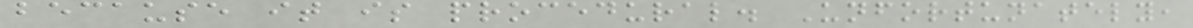because it is procedural. Unfortunately,
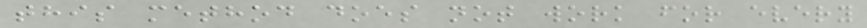this method does not work for every
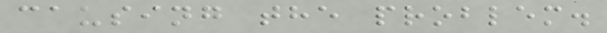causing the problem.
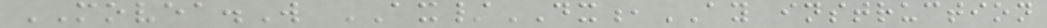MOVEA.W AX/DX,AY instruction
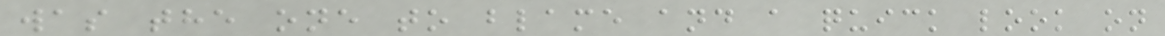was the one to blame and a quick look on
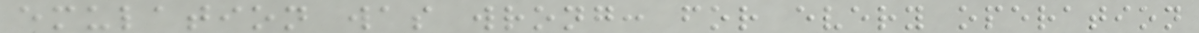emulation was wrong: for every operation
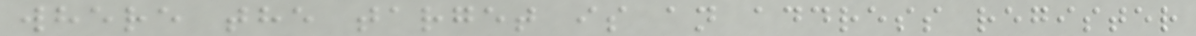where the target is an address register
